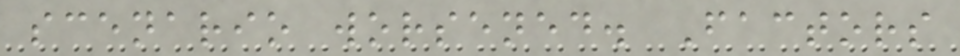scenario worsened. Factors
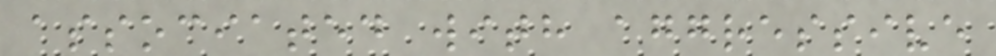associated with aggressive
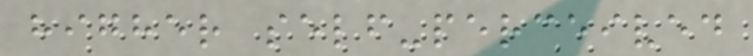higher self-perceived
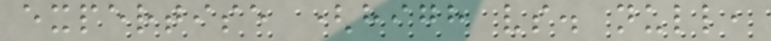expertise (high vs. null,
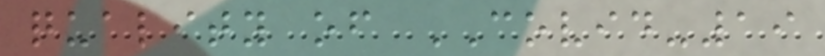quality of COVID-19
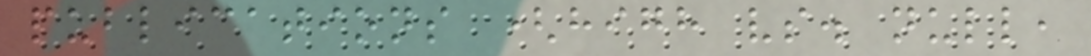publications (high vs. null,
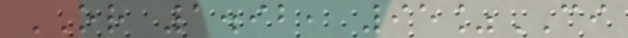OR 1.92, 95%CI
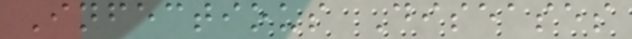Infectious Diseases
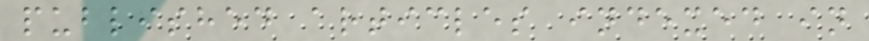published articles indexed in
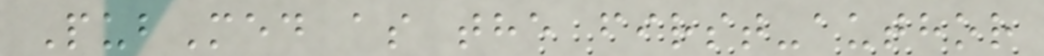PubMed as the first-author
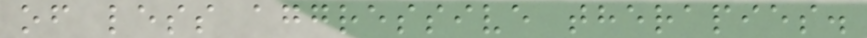of less aggressive therapies.
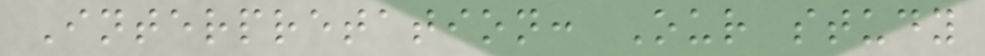Interpretation: Our study
